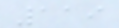119
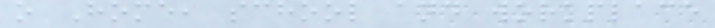o Home, school and workplace
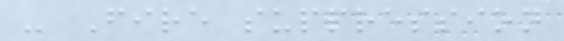- Fire suppression
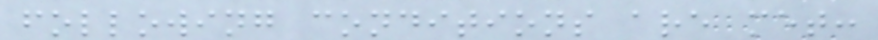following conditions are met:
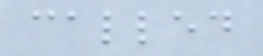called
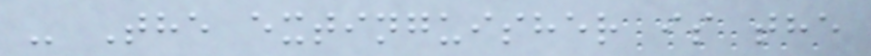- The extinguisher is the
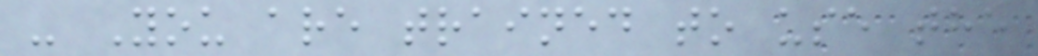- You are trained to use the
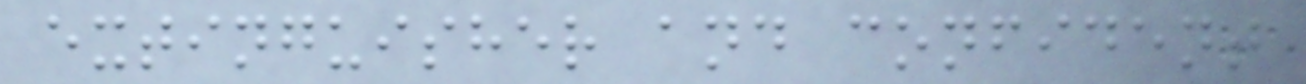extinguisher and confident
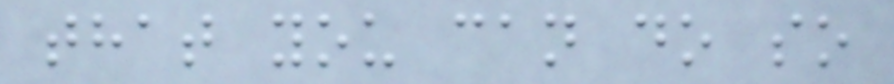that you can do so
